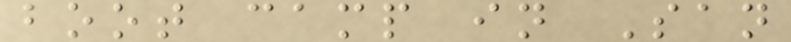boot camp in San
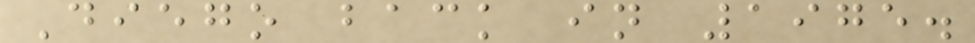Diego back in 1975.
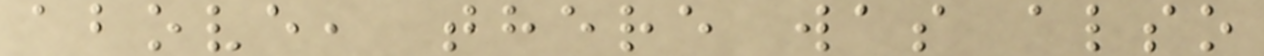above, there was also
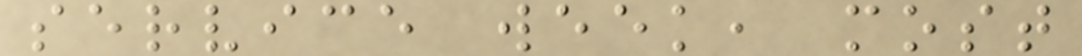service week, most
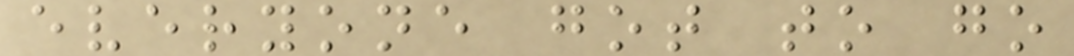everyone got to go
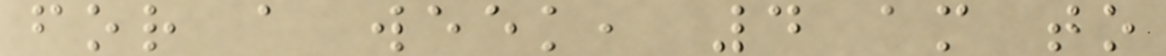for a week, 4 am to
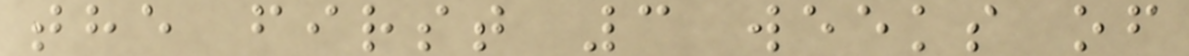the first 3 weeks of
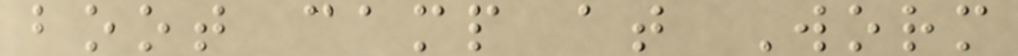boot camp at Worm
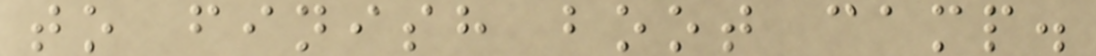to finish boot camp.
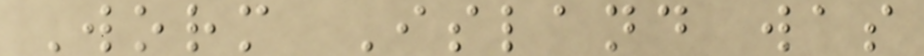Worm Island was
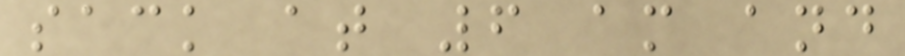sack at 6 am and
